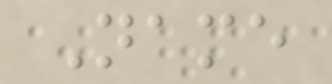Name
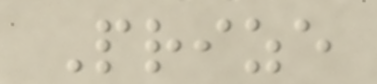Prize
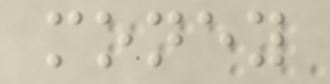money
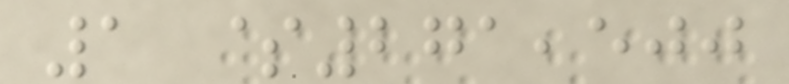1 $271,500
